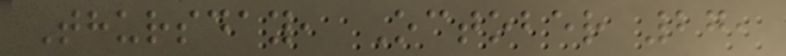Thursday, October 27,
